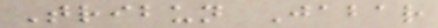Tribun Jabar
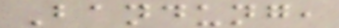Bandung,
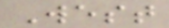West
